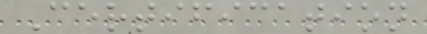Certification
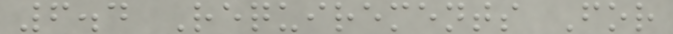6.4 Requirements For
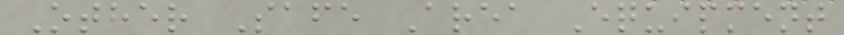Other Safe Area Equipment
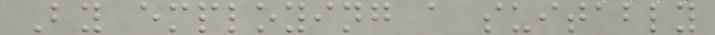By employing a suitably
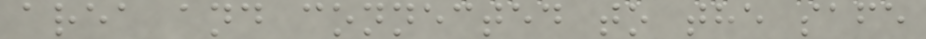area and connected to the safe
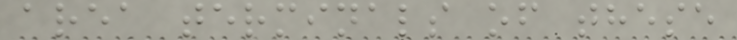area terminals of these
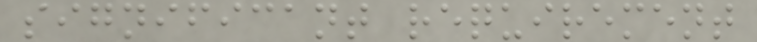significant requirement
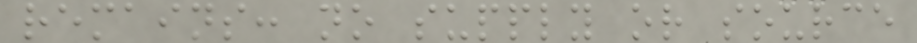remains: no supply or source
